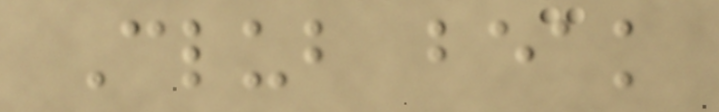Club beak
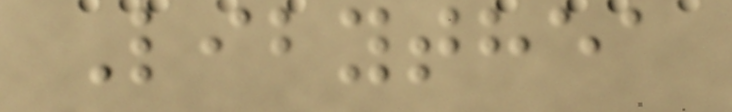Libythea
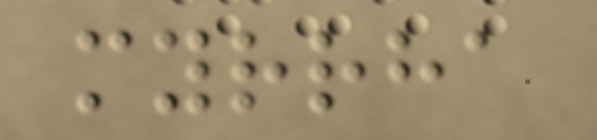myrrha
